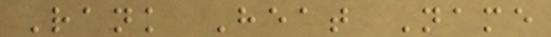Rank Heat Name
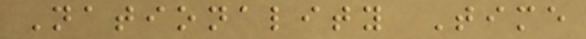Nationality Time
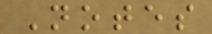Notes
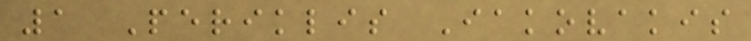1 Periklis Iakovakis
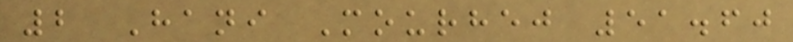2 Hani Mourhej 51.60
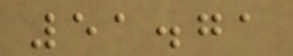51.71
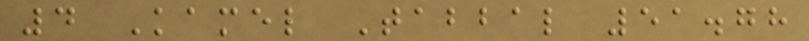4 Kamel Tabbal 51.78
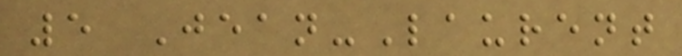5 Jean-Laurent
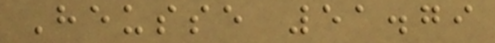Heusse 51.79
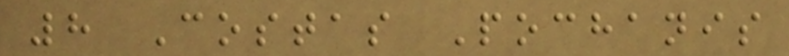8 Costas Pochanis
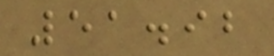51.92
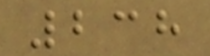238
